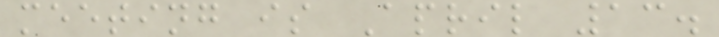meeting is April 13.
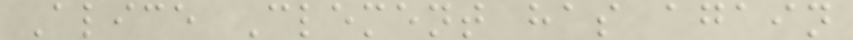Alice Clement has again
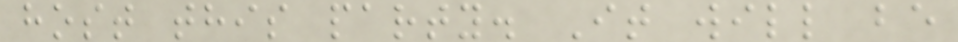host this party. It will be
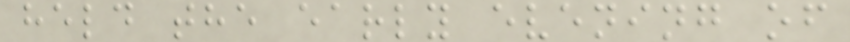held the early evening of
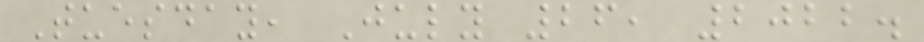Tuesday, July 26, 2022.
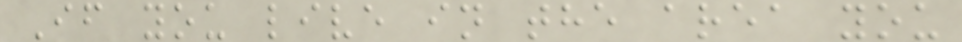If you live in the area you
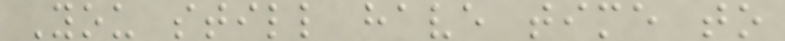You still have time to
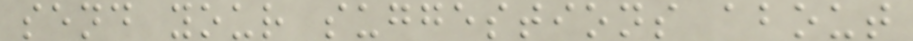send your suggestions about
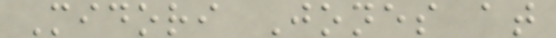Midori Jones at
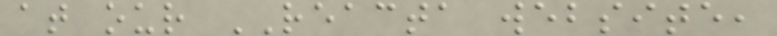at our REACTA website,
